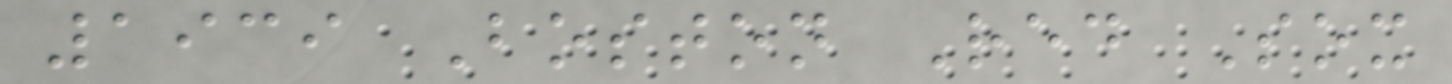1939 Boston Red Sox
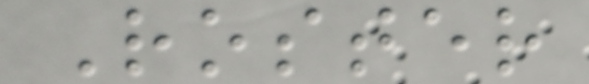Roster
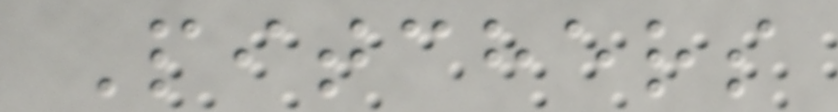Pitchers
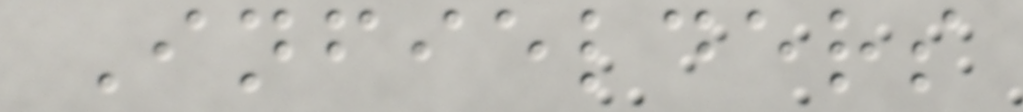Infielders
